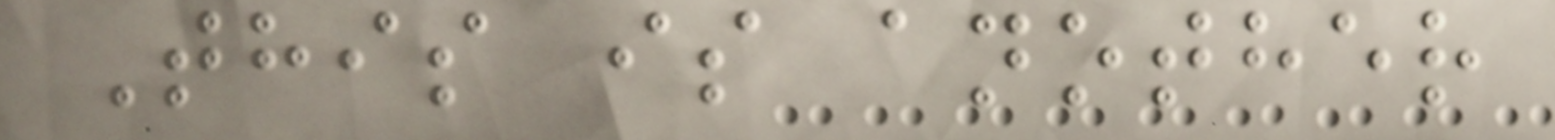This is another
